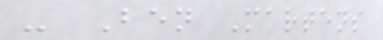- Ben Martens
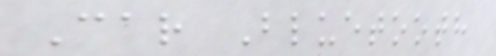Car Bluetooth
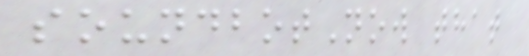soundbotNow that
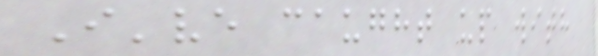I've caught up with
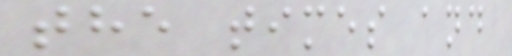the times and
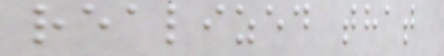realized that
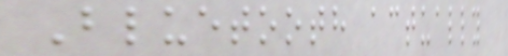Bluetooth actually
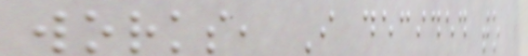works, I decided to
